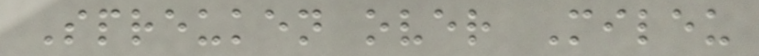Spreuken over Mileu
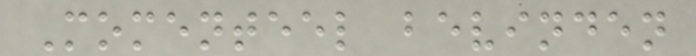Momenteel bevinden
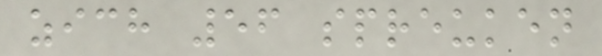zich 56 spreuken
